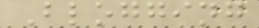Blogging
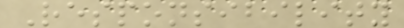Responsibility
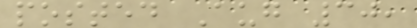posted Aug 30,
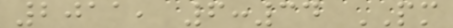2011, 6:34 PM
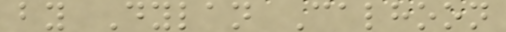by Dylan Calhoon
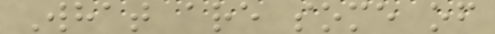What are some of
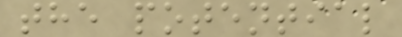the potential
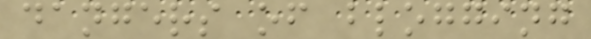dangers of blogging
